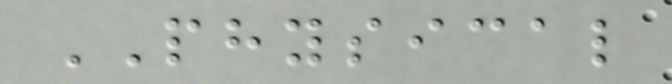PHYSICAL
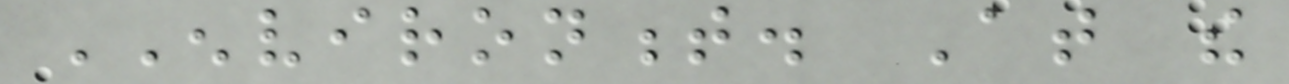ENVIRONMENT. At the
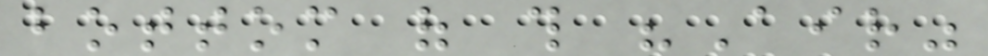bottom of this "Air"
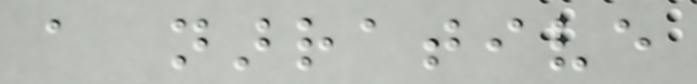a narrative
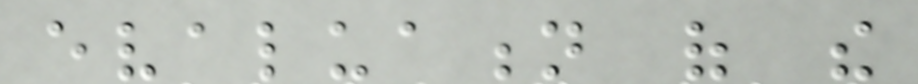evaluation of the
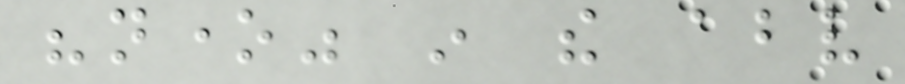"none" in the above
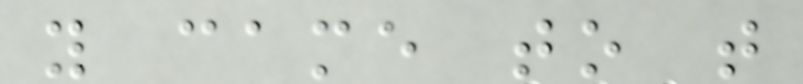you came to that
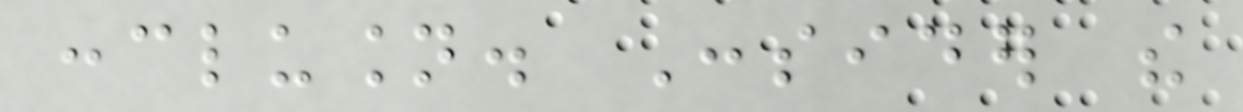conclusion. Consider the
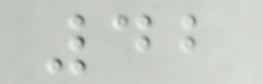42
